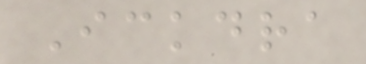Ickdra
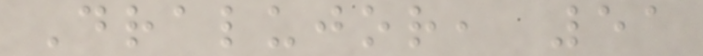Dralujor, 51
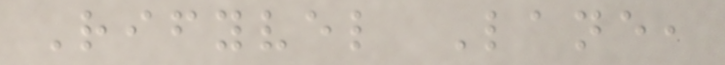Rifyvel Lane,
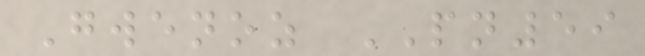Gwenoz PN59
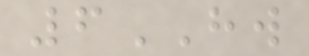6HW
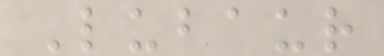Lubaur
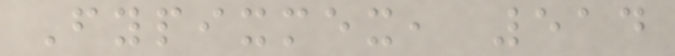Fypixmex, 514
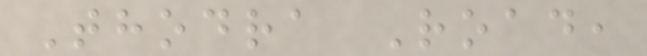Thodra Road,
